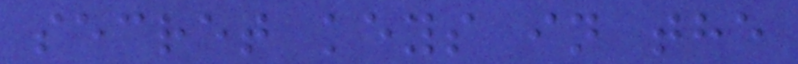secret keys in the
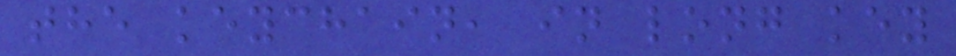the keychain, in long key
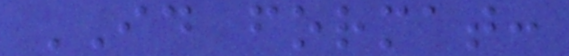ID format:
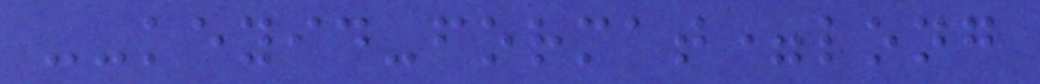--keyid-format=long
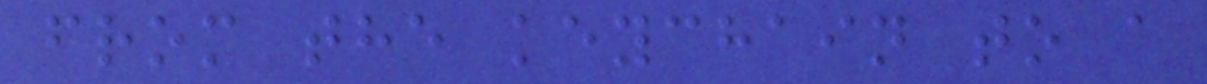from the keychain to a
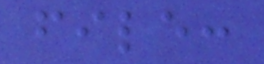file:
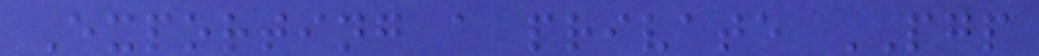Exporting a private PGP
